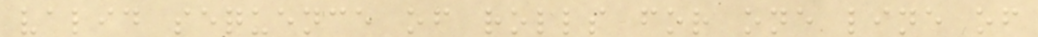valid sequence of rolls for one line of
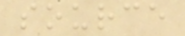source
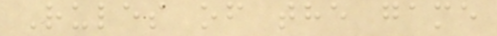Rules of the game
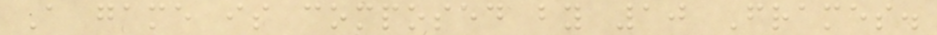A game is composed by 10 Frames.
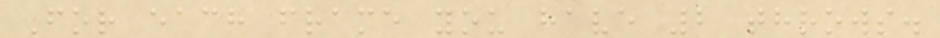For each frame you have 2 throws.
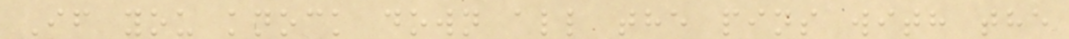If you knock down all the pins with the
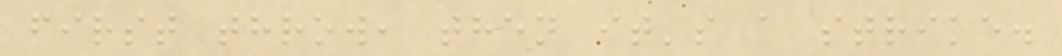first throw, then it's a strike.
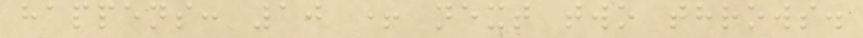happens: 10 + next two throws.
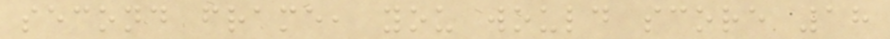second frame, you would score 18
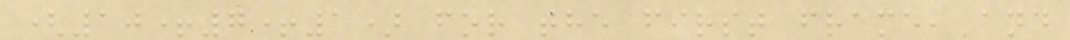(10+7+1) for the first frame, and
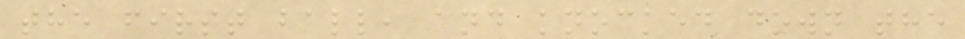the first ball, and knocked down the
